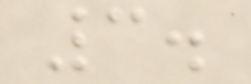3.
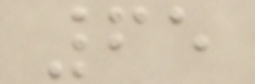65
